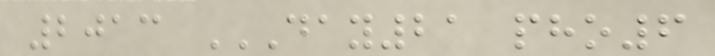2013 DAY21 PHO6
